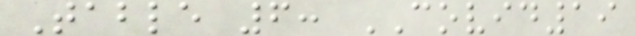Table 6: COVID19
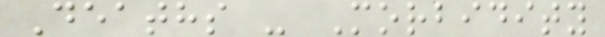Deaths - Morbidity
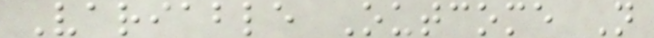Variable Outcome N
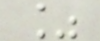%
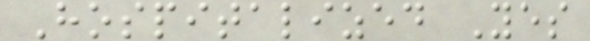Hospitalized Yes
